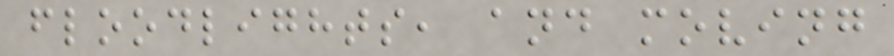floodlights, and moving
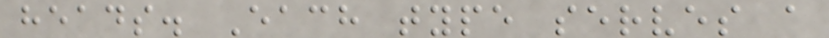heads. Each type serves a
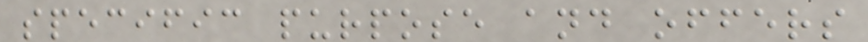specific purpose and offers
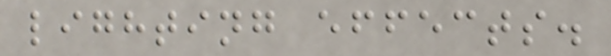lighting effects.
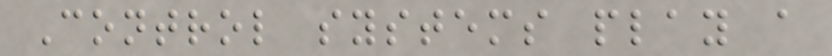Control systems play a
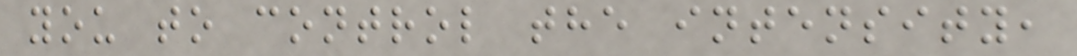you to control the intensity,
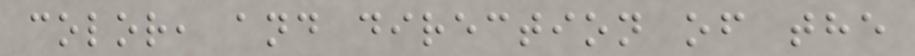color, and direction of the
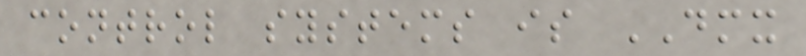control systems is DMX
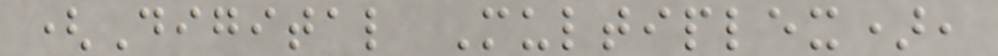(Digital Multiplex),
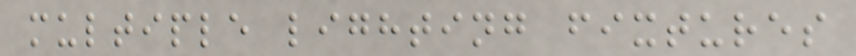multiple lighting fixtures
